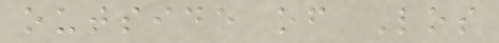outside of Los
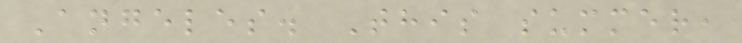Angeles. This summer,
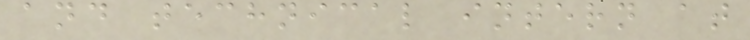and technical intern at
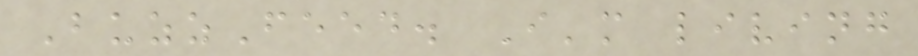BuzzFeed. I'm living
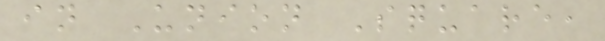in Union Square,
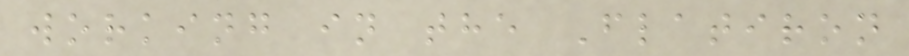working in the Flatiron
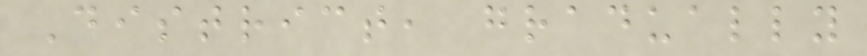District, gradually
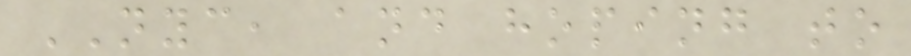NYC, and hoping to
